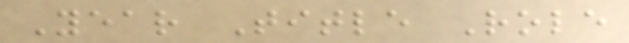Year Title Role
